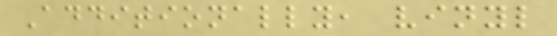Additionally, vinyl
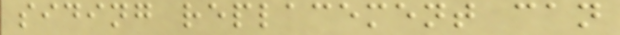siding replacement can
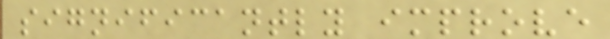significantly improve
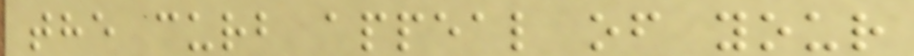the curb appeal of your
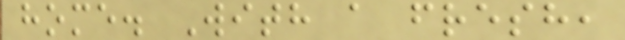home. With a fresh,
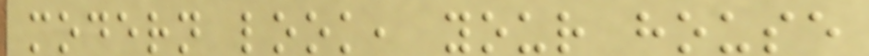modern look, your house
